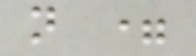n =
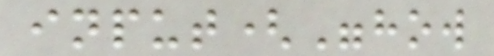input("how
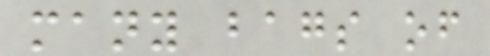many bags of
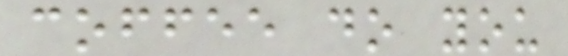coffee do you
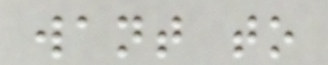want to
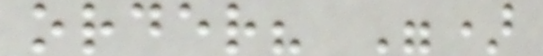order? ")
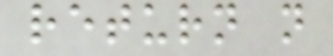return n
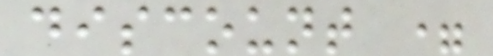discount =
